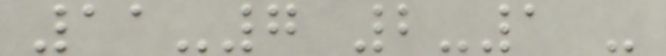11-7 2-1 -
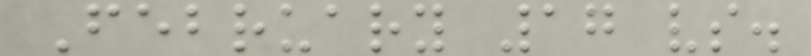February 17 vs.
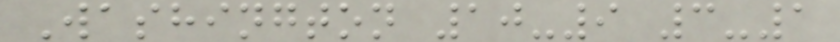Washington 10-9 3-1
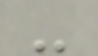-
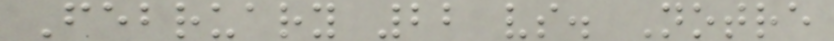February 22 vs. Notre
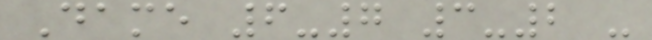Dame 6-7 3-2 -
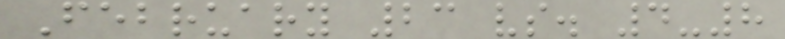February 23 vs. 4-8
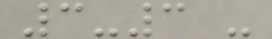3-3 -
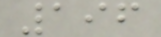196
